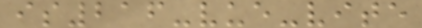is216-vue-vite
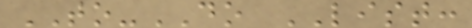TO-DO LIST:
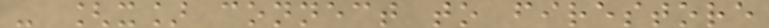- [x] connect to firestore
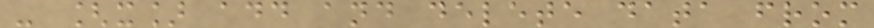- [x] add and delete data from
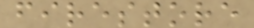firestore
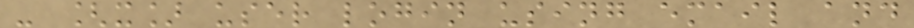- [x] user login using email and
